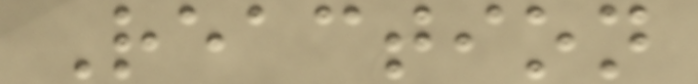Reaction
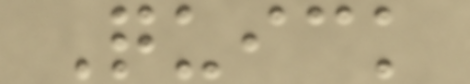Quick
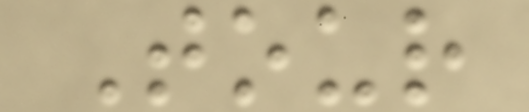Tour
